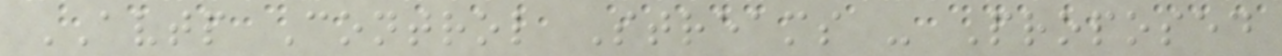AVTP Control Streams - Proposed
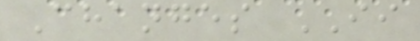Changes II
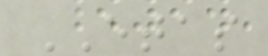ETAS
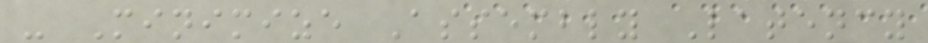- Minimize Assembly Latency
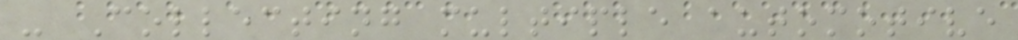- Collecting multiple automotive
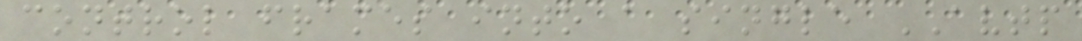control frames into a single AVTP
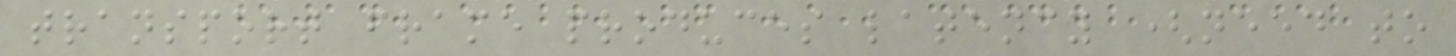transport frame produces latency (need to
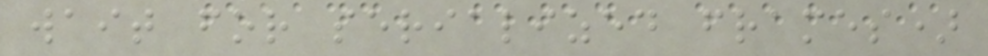wait for serialized frames)
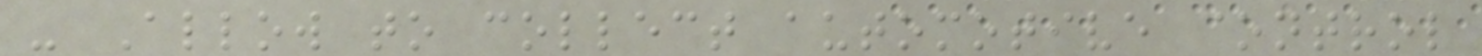- Allow to collect automotive control
